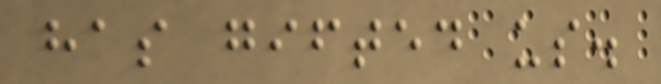has gifted us.
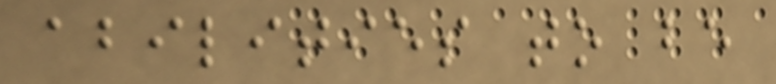abilities to be
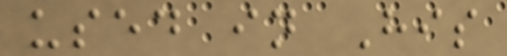used in His
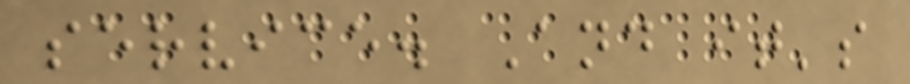service. And it's
